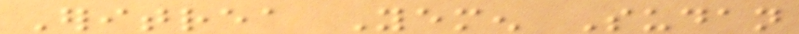Eritrea Yemen Sudan
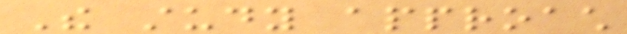The study approach
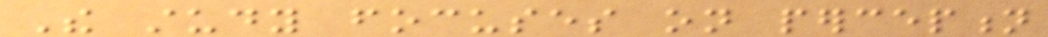The study focuses on perception
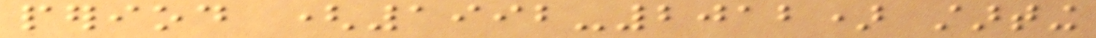period (1992-2012) starting
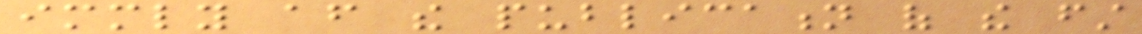immediately after the publication of the first
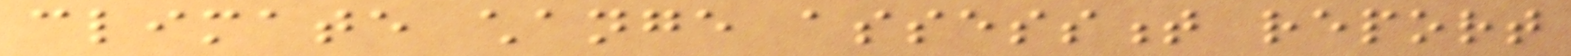climate change assessment report
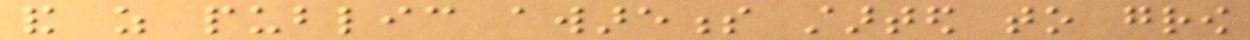and as public awareness started to grow
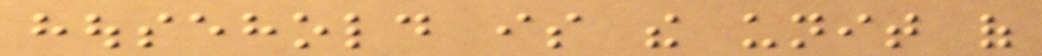household is the unit of
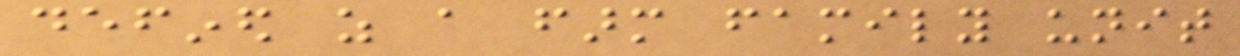defined as a farm family unit
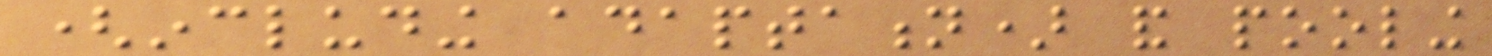(including adaptation) and pooling
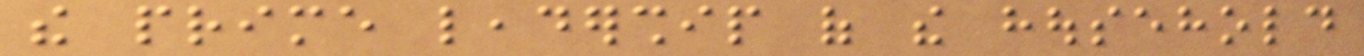the prime leadership of the household
